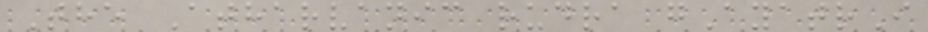The Atharvanic rudra gAyatrI
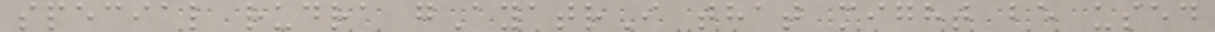special rudra gAyatrI that might be used
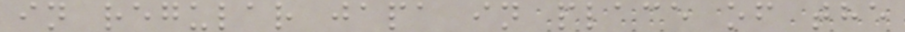in regular japa in place of the
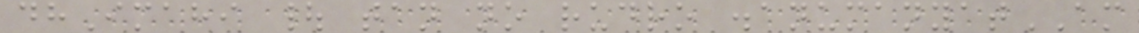dhImahi | tan no rudro .anumanyatAM
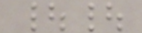||
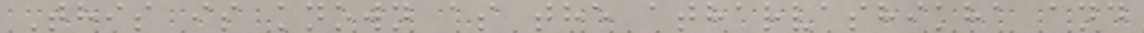This is known as the atharvashikha and
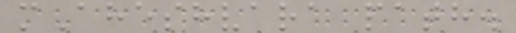mAheshvara path.
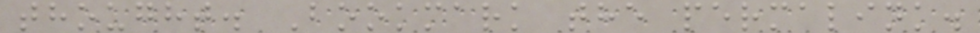thought. Bookmark the permalink.
